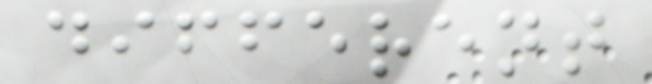different
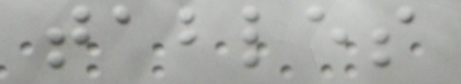tables
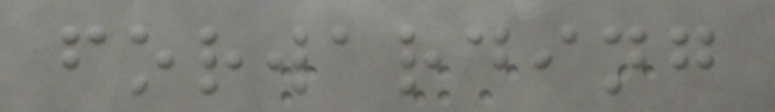forwarding
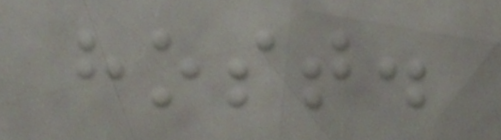host.
